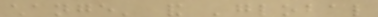change' and 'global
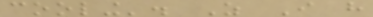cooling'. As I have
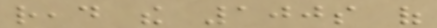read the 100s of
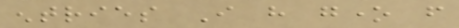entries I have gone from
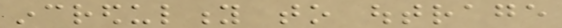incredulity to outrage
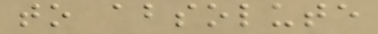to absolute
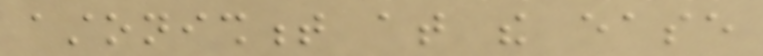astonishment at the ease
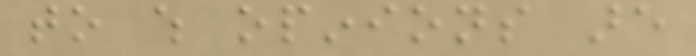to which opinions are
